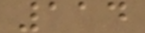114
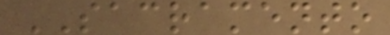SACRAMENTO
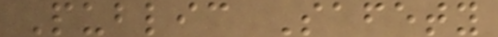Public Safety
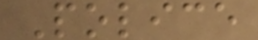Police
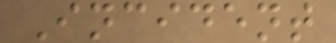Incident
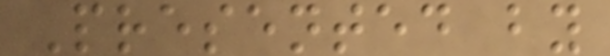Presented by
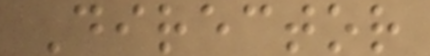Director
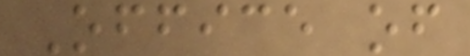Office of
